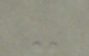-
